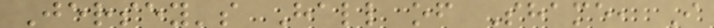Jersey's Hall of Shame, I
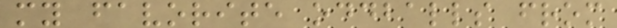my favorite oddballs from
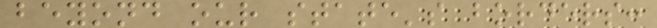beyond our state's borders:
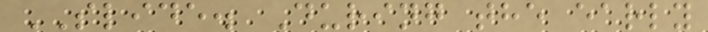SLIDE. During the early
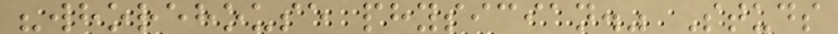"whorehouse physician." Studs
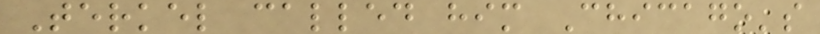Terkel called him Chicago's
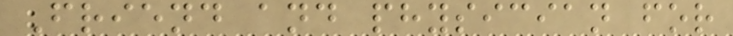Friend and physician for
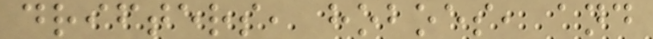drifters, hoboes, and
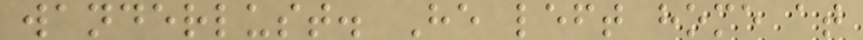wanderlust. He left home at
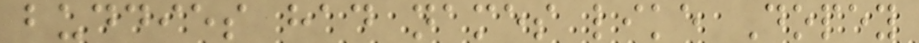buddies had names like Dopey
